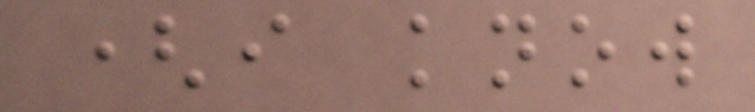(i know
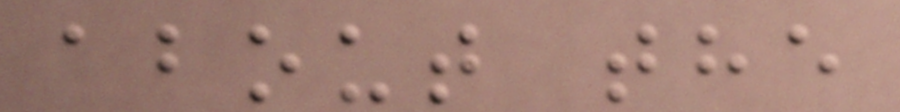about the
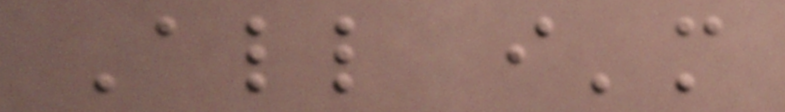All i'm
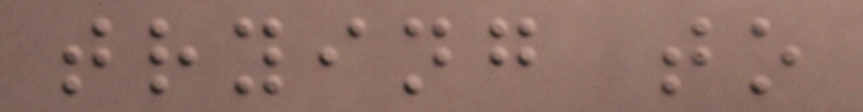trying to
